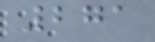271
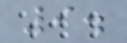9.
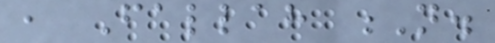, Fallah N.
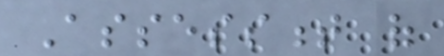Assessment of
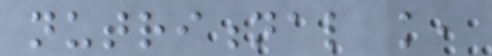nutritional knowledge,
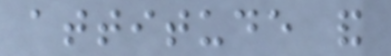attitude and
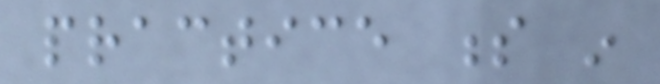practice s in
